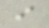i
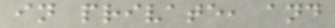in private, and
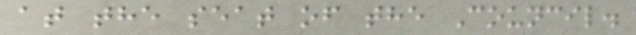at the seat of the Council.
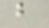b
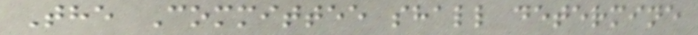The Committee shall determine
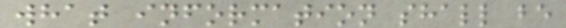what information shall be
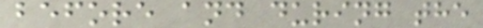before and during the
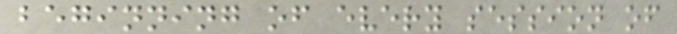beginning of every session of
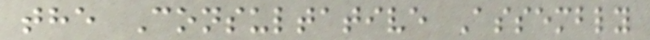the Consultative Assembly
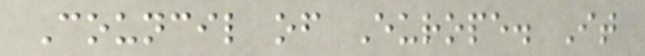Council of Europe. It
